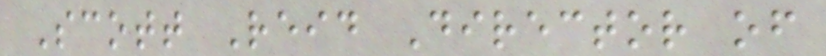Scott Reid Director of
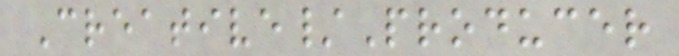Creative/Producer
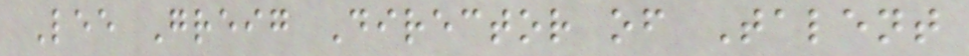Lee Greig Director of Talent
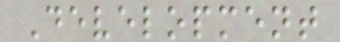Development
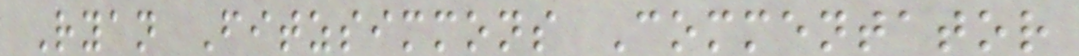Ryan Fitzsimmons Commentator
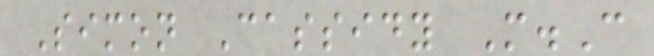Simon Cassidy M.C
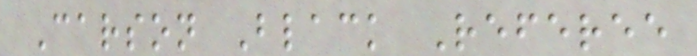Carson Black Referee
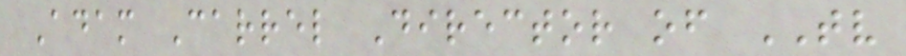Adam Carrel Director of TV
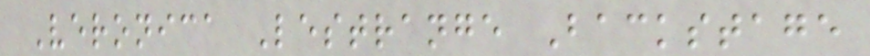Veronica Lestrange Backstage
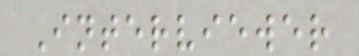Interviewer
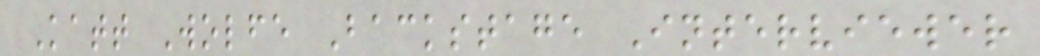Katt Wolfe Backstage Interviewer
